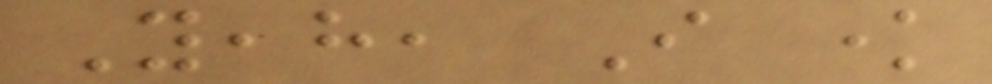Yeah, I know
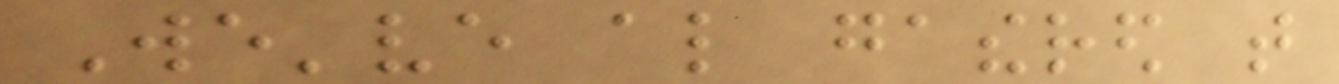We've also gathered that
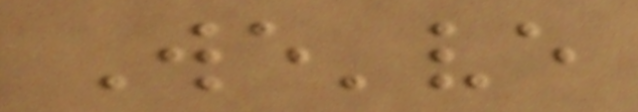We've
